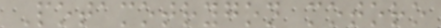Potamotrygon motoro
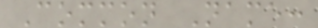Common Name:
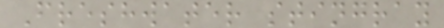Freshwater stingray
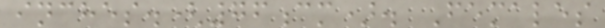inches.(76cm). Females
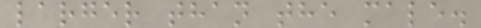larger than the male.
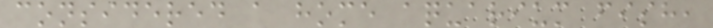considered a home aquarium fish,
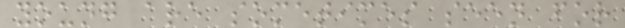young are sometimes seen for
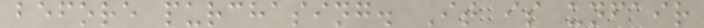before purchasing. It is unfair
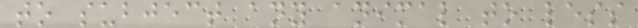to subject any animal to less
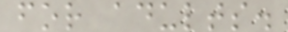for adults.
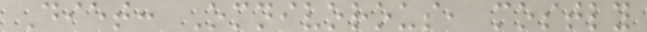Diet: Omnivorous, mostly
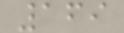169
